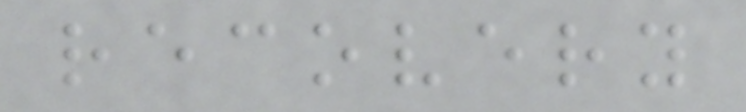recovery
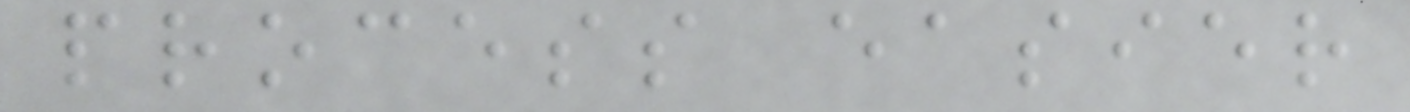process easier
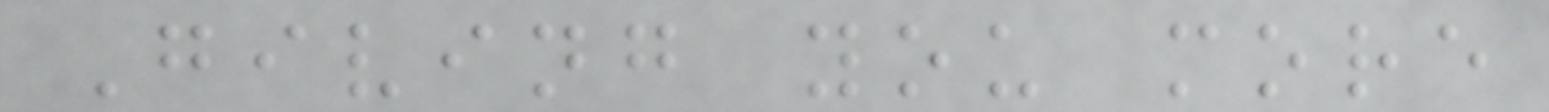Giving you more
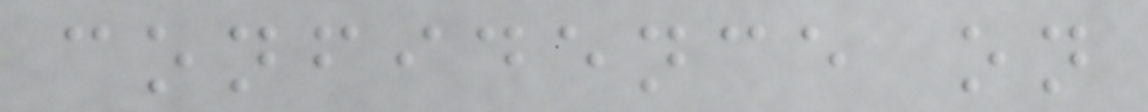confidence on
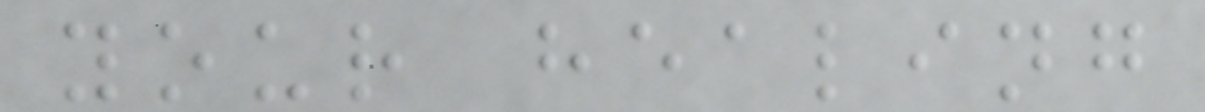your healing
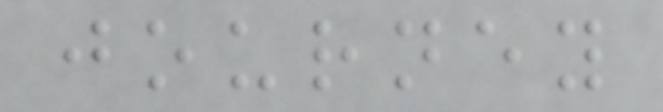journey
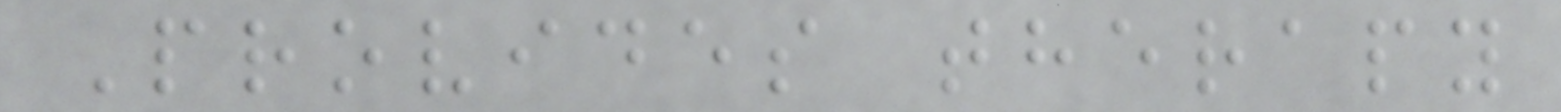Provides therapy
